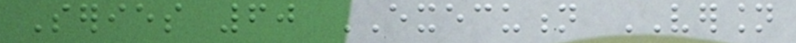Series 60 EXECUTION VERSION
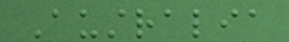Australia
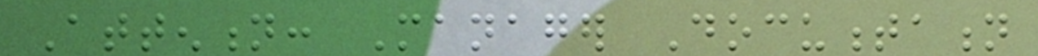Attention: Manager Documentation
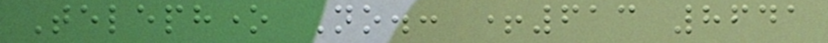Telephone No.: +613 8641
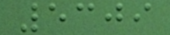5309
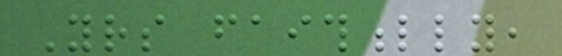Yours faithfully,
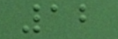12
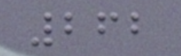262
